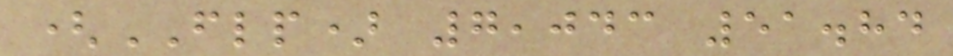(FLP) 7,043 51.84
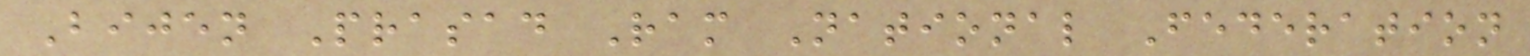Bijen Prasad Ram National Federation
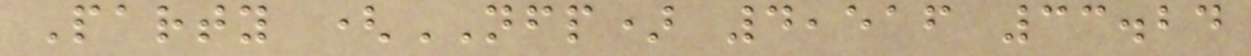Party (NFP) 4,516 33.24
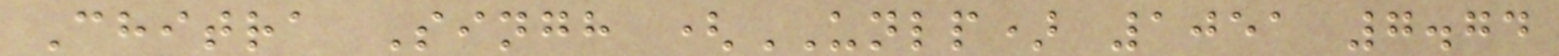Chitra Singh (UNLP) 1051 7.74
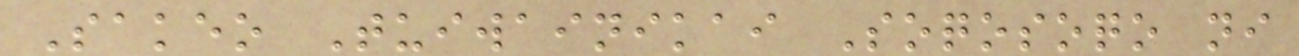Sakeo Tuiwainikai Soqosoqo ni
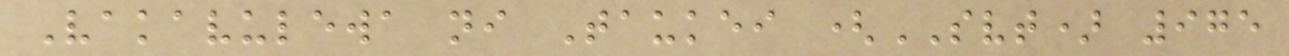Vakavulewa ni Taukei (SVT) 975
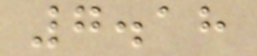7.18
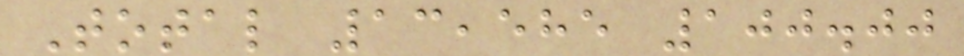Total 13,585 100.00
